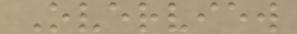Overview
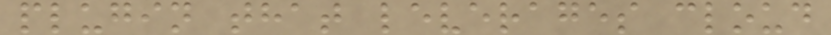plugin that leverages cloud
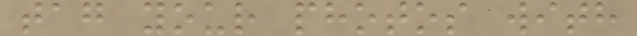tag your photos with
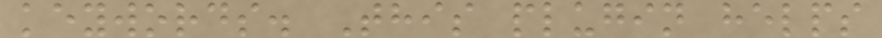keywords. This plugin helps
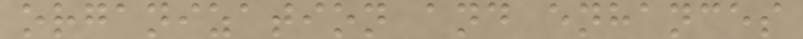organization and enhances
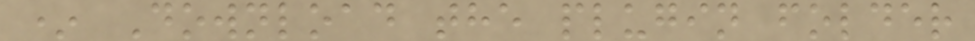* Download the plugin folder
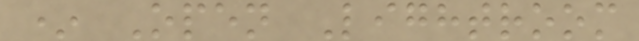* Open Lightroom
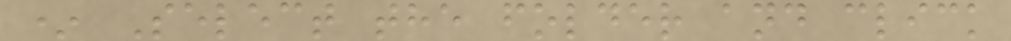* Select the folder and click
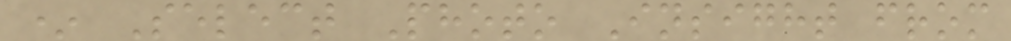* Select Photo Insight from
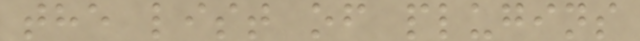the list of plugins
